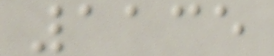1135
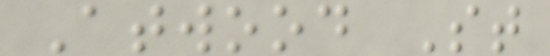Atwood St
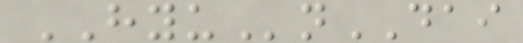HYUnDAI
